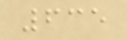635
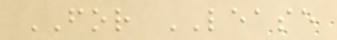FOR LEASE
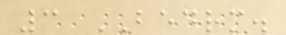3 BEDRM.
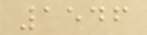1546
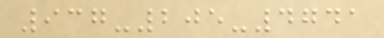937-205-4741
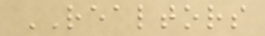REALTORS
